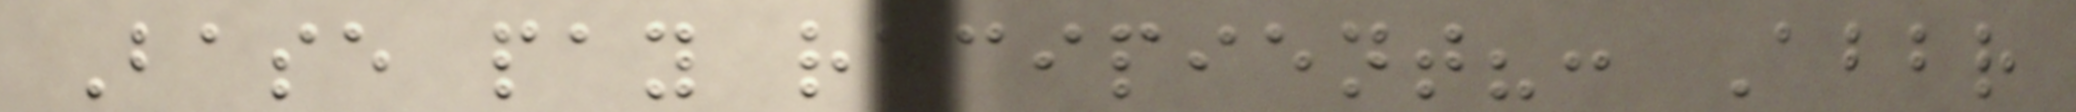Base pay recipient?: Abbr
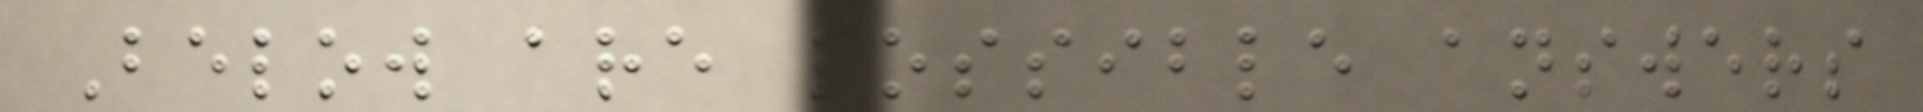Below are possible answers
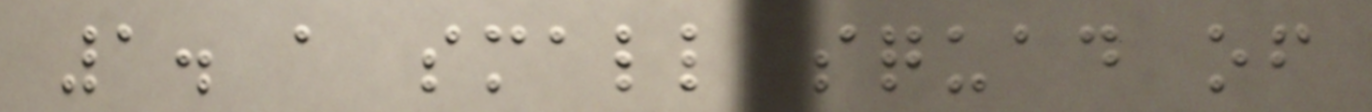1. a small squad of
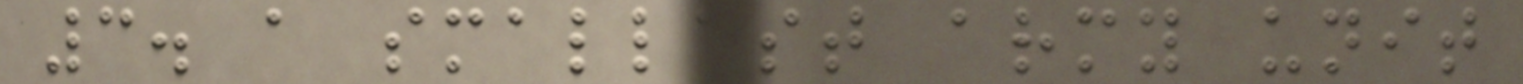3. a smallest army unit
